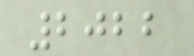2022
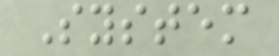System
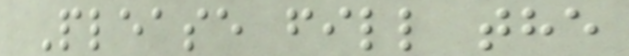Please fill the
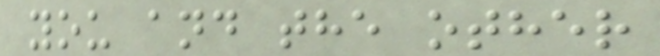you and the other
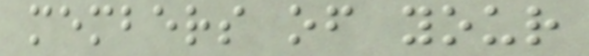members of your
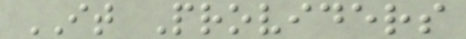IT Providers
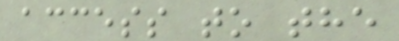access to the
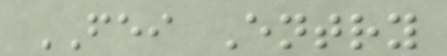FEI Entry
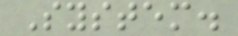System.
